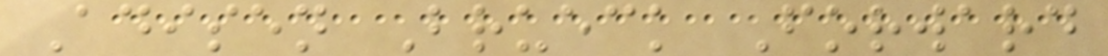Adisen Brueck Forward
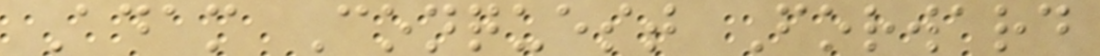Adam Conquest Forward
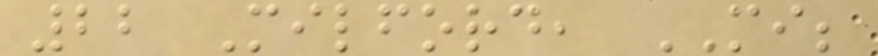22 Milford, MI;
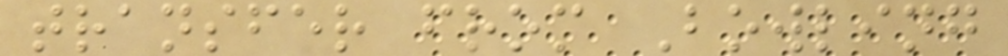transfer from Bowling
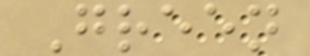Green
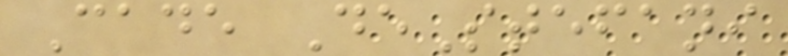Cade DeStefani
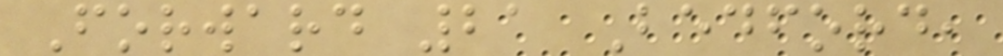Forward 21 Bedford,
